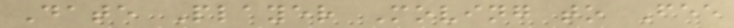Date Player Moving to Fee
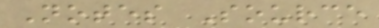Notes Source
